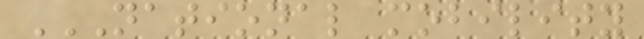NATIONAL MOBILITY
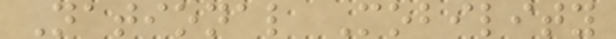National Mobility
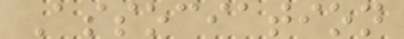Association
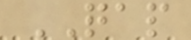QAP
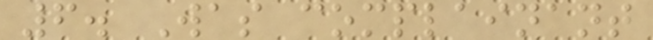6. Was complainant
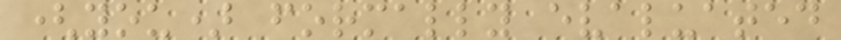(you) formally evaluated
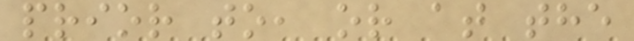prior to, or at the
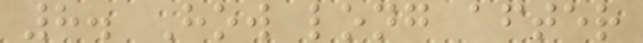8. How long after
